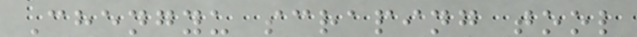Chengyu scraping tool
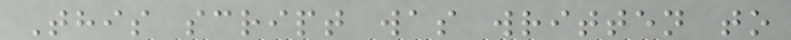This script was written to
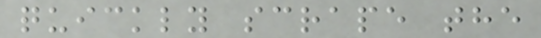quickly scrape the
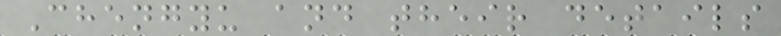Chengyu and their details
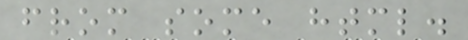from some html.
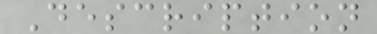Description
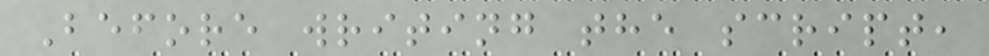Before writing the script,
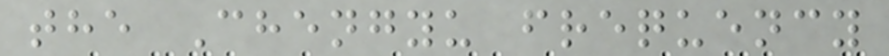the Chengyu frequency
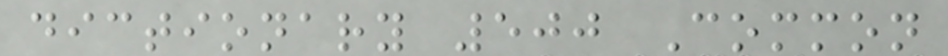dictionary 500 Common
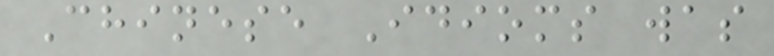Chinese Idioms was
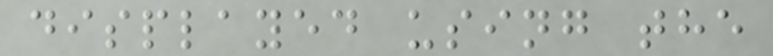displayed using the
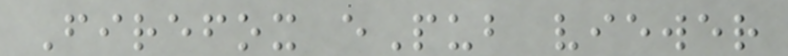Firefox ePub viewer
